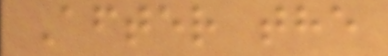After the
